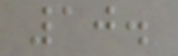10.
